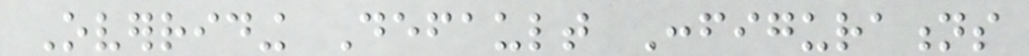Overriding Default Configurations
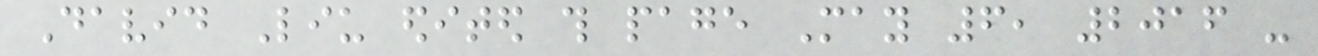David Liu edited this page May 6, 2016 -
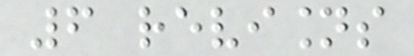6 revisions
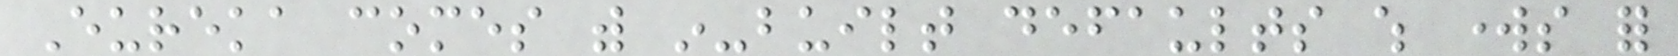Eureka comes with in-built defaults which works for
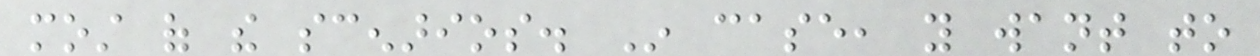most of the scenarios. In case, you want to
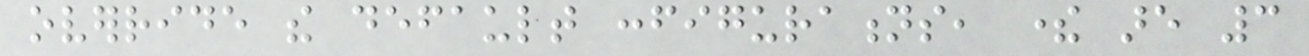override the default configurations, there are 3
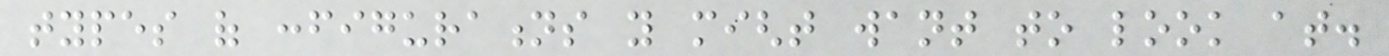types of configurations you might want to look at.
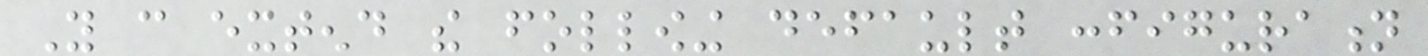You can extend the following default configuration
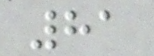81
